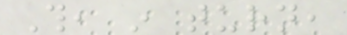This, in turn,
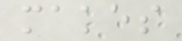makes
